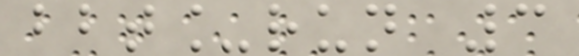bbt_run 3
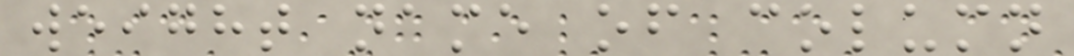weight name of column
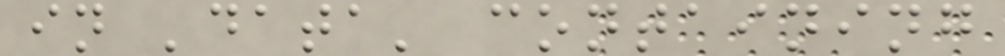in 'data' containing
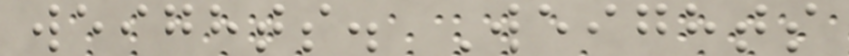weights. Weights
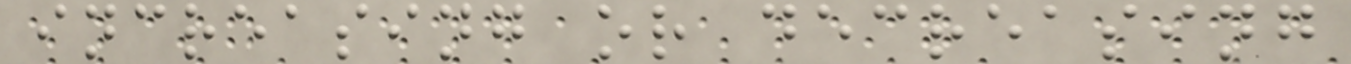increasing or decreasing
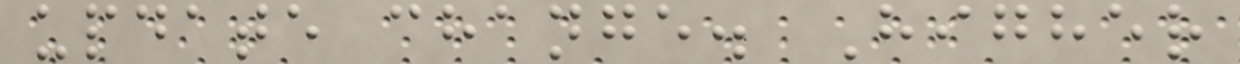update change. Higher
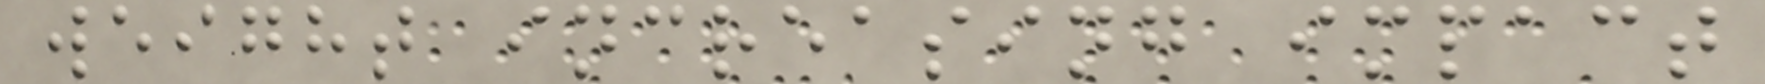weight increasing impact
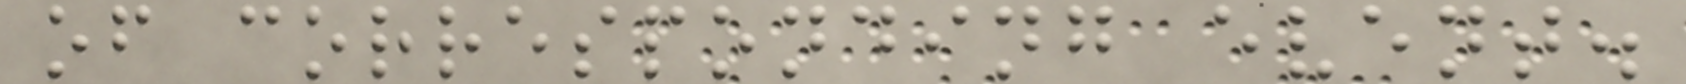of corresponding event.
